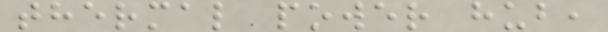thermal power hub,
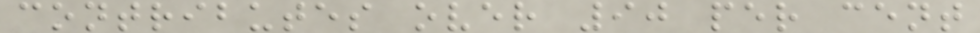contributes over 90 per cent
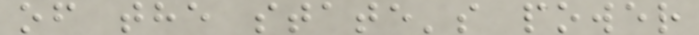of the state's power
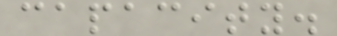capacity.
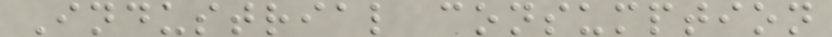Industrial consumption
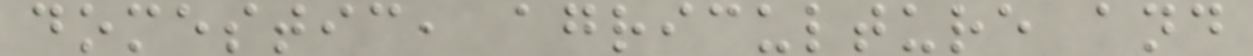domestic, agriculture and
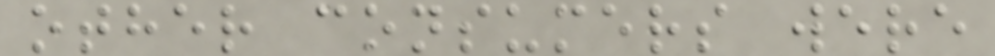other consumers were
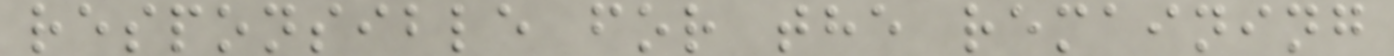responsible for the remaining
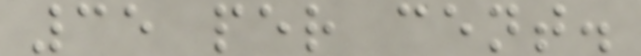35 per cent.
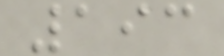193
